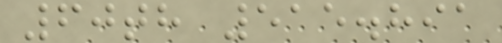60th 515.891
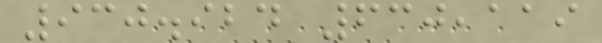930.924 630,119
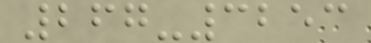267-3253
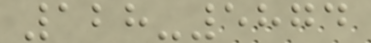128-5874
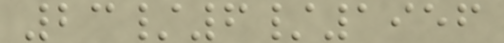23/6/1956
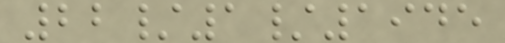22/1/1945
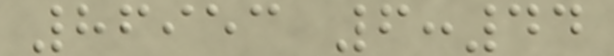86953 6:44
